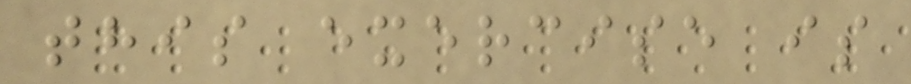this exercise is
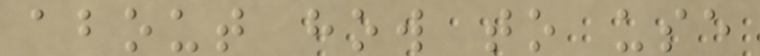about how to use
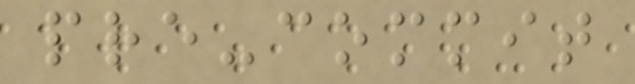pre-commit
